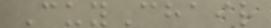CuyChair
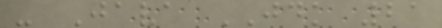- Java JDK 21
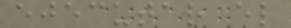ejecutar el
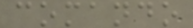comando
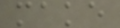make
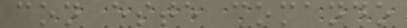con este comando
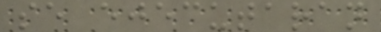se ejecutaran
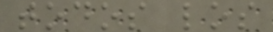todos los
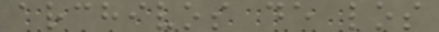archivos de los
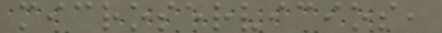microservicios,
